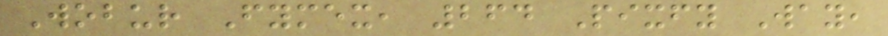Wobur Fymex, 264 Pixfy Way,
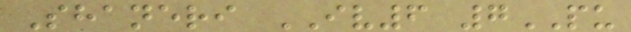Shaneri IV6 7PU
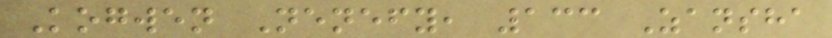Kogwen Nenefy, 133 Zansha
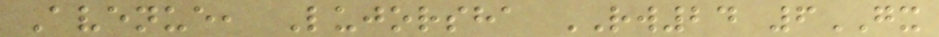Avenue, Lujorsha RW24 6GX
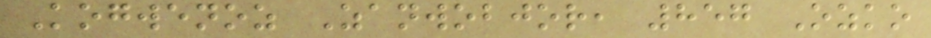Kogwenoz Zanwobjor, 857 Ozko
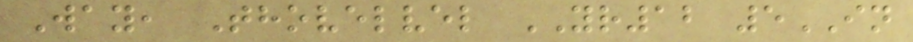Way, Thovelvel YR12 5IN
